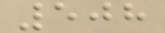508
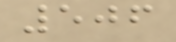506
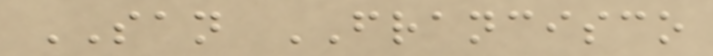SAN FRANCISCO
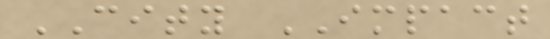CITY IMPACT
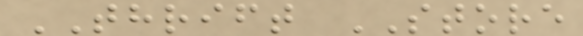THRIFT STORE
